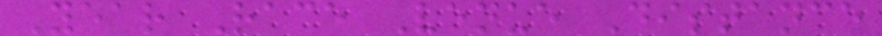Year Race Venue Distance
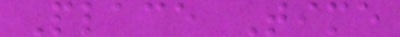Place Time
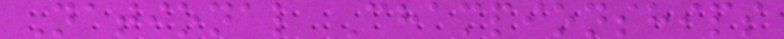National Championships
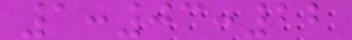1:03:22
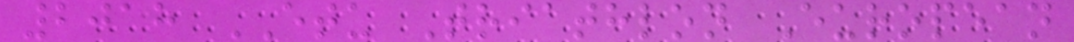2018 ETU Triathlon European
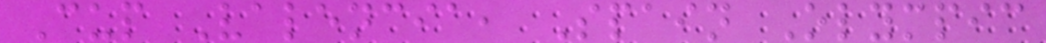Cup Valencia, Spain Olympic
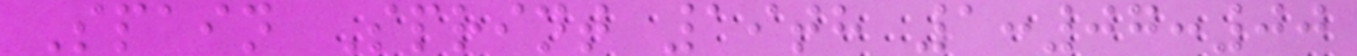Spain Sprint 19th 1:07:00
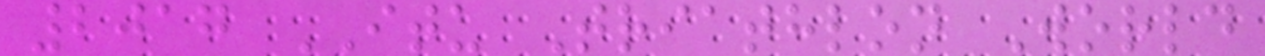2017 ITU Triathlon World
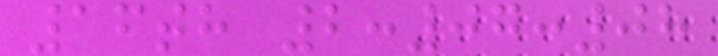16th 2:07:08
